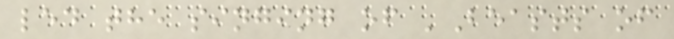led the singing of 'Beasts of
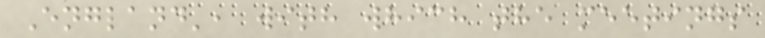England', with which the meetings
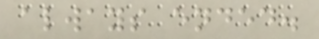always ended.
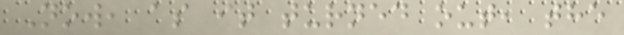Now, as it turned out, the
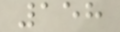158
